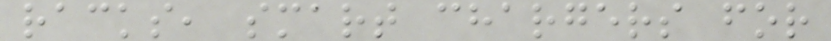racks, smart chargers for
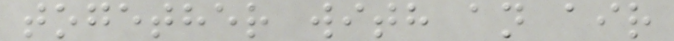together with an air
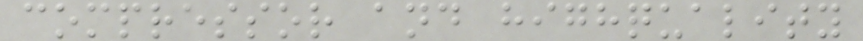compressor and highquality
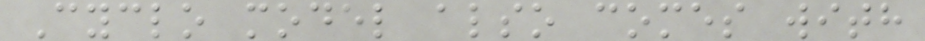Cyclo model also comes with
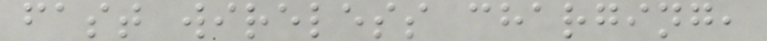fast wireless charging,
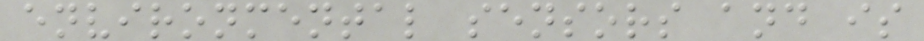environmental sensors and is
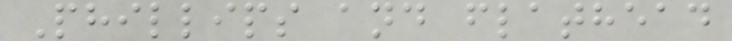Phillips and flathead
